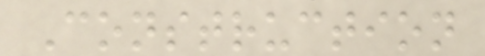Construction
